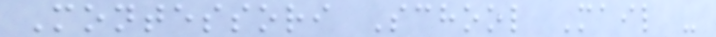Montessori School Mail -
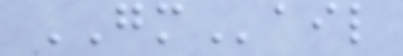GMail
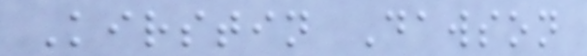Kirstin Dawson
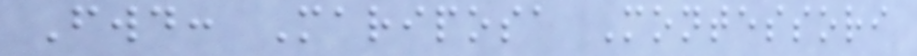Fwd: Mariposa Montessori
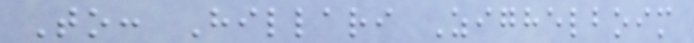To: Hillari Zighelboim
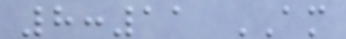8:11 AM
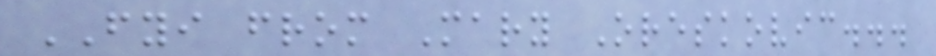FYI from Mary Oreskovic...
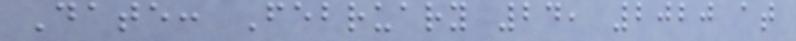Date: February 24, 2020 at
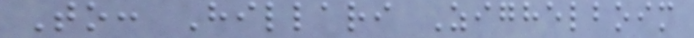To: Hillari Zighelboim
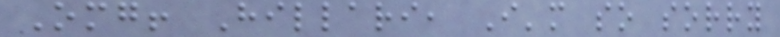Omg! Hillari, I'm so sorry
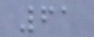61
